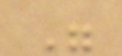"
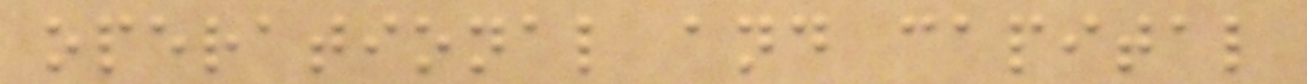operational and capital
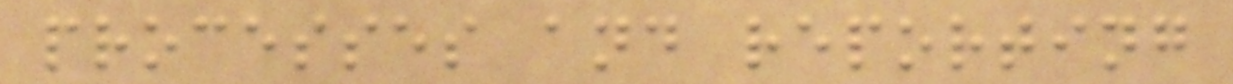processes and reporting
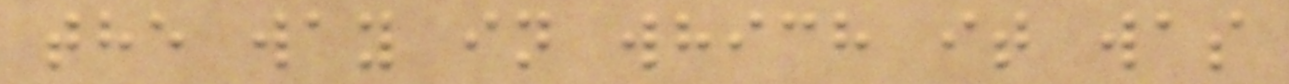the way in which it was
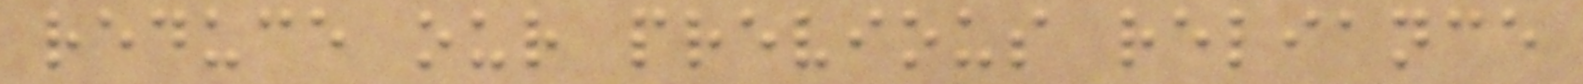reduce our previous reliance
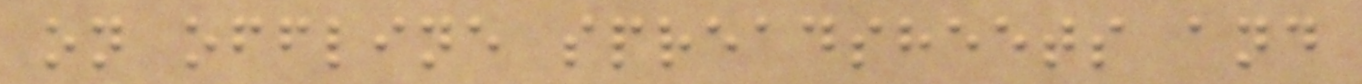on offline spreadsheets and
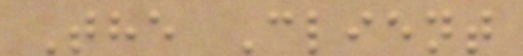The Client
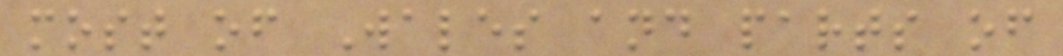most of Wales and parts of
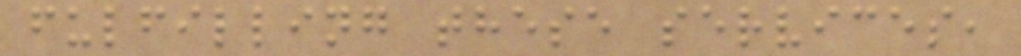fulfilling these services,
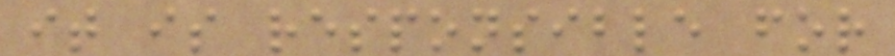it is responsible for
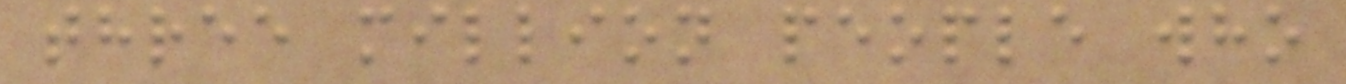three million people who
